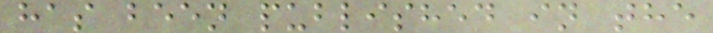has been published in the
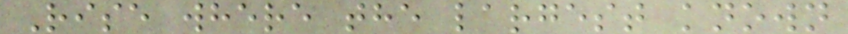Rise where the largest known
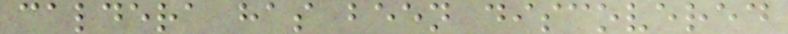caldera has been discovered
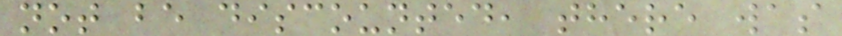not be discounted, there was
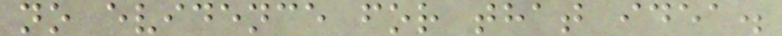no evidence for that idea.
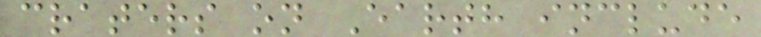craters on Earth include
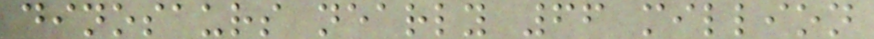dinosaurs nearly 66 million
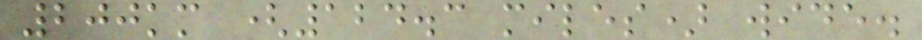200km (124.3 miles) wide.
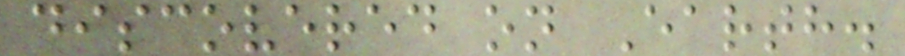discovered on Earth.
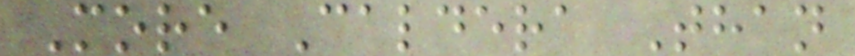More Caldera Than
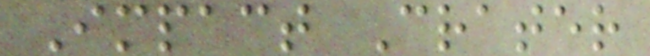Impact Crater
